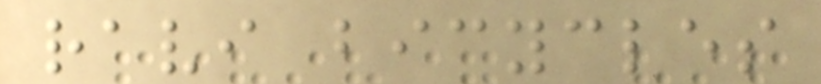ravi bicycles
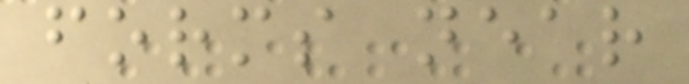forms near
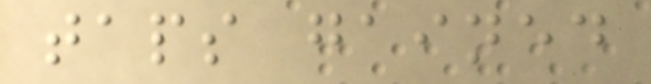taps gained
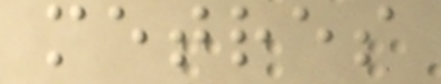metres
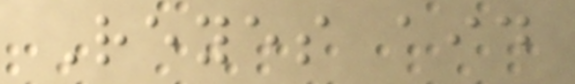Reyes aid
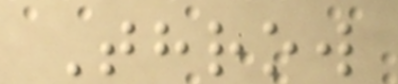Throw
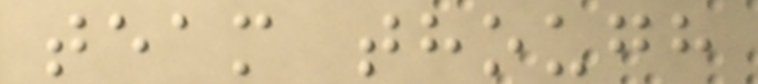team though
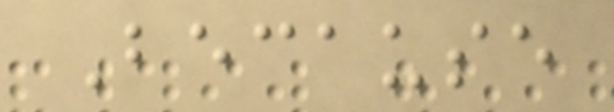Because
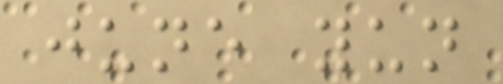june yun
